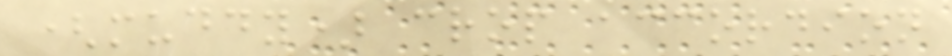(muddy) crop accordion
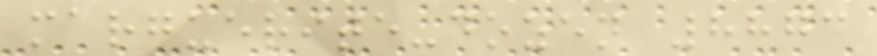marguerite-dozen 8873
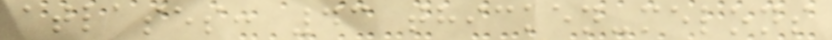atlases: 43 thicken-melons
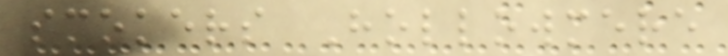smokers Hollowmere
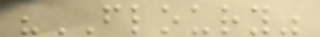"FLOURY"
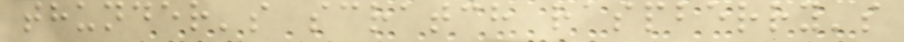thunder's scratch raspberry's
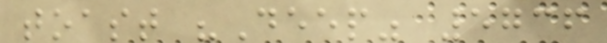toast "Deep" 5736
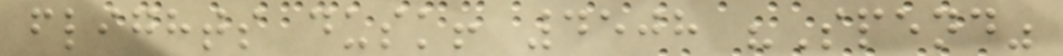flights dusk! 4508 "Spend"
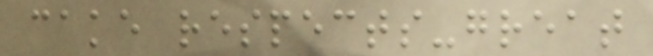cake respects-great
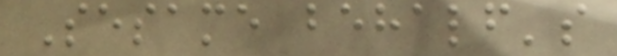Sesame behalf's
